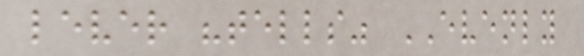lever "tells" EVENLY
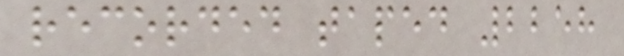recorded taped 2258
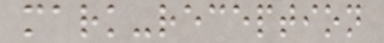mark-reception
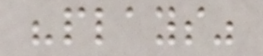"plays"
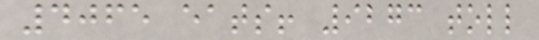4065 eats! 9273 toll
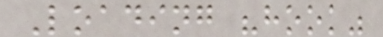Loading "hook"
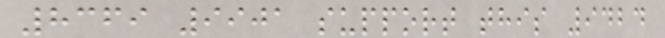8369 9901 support this 9424
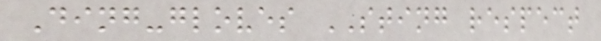Ding-gloves STING respect
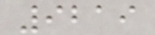9219
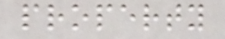property
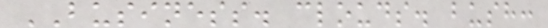BUSINESS. clouds. bush:
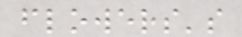flowers's
